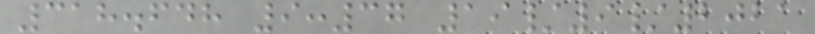318.648 9:37 19/9/2021
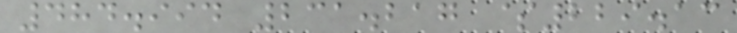484.994 231.217 $229.13
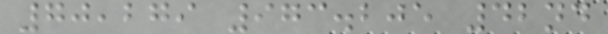70,279 973.205 42nd
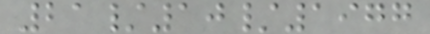21/10/1977
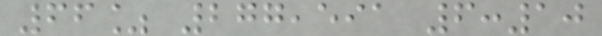66% 277,591 6:10
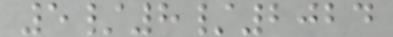5/8/2024
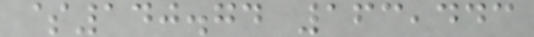$140.74 163,443
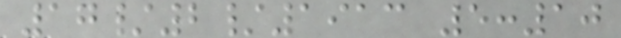17/2/1913 5:10
